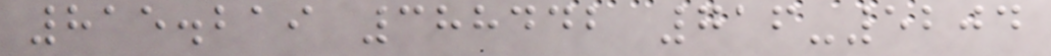815.219 388442 716-5204
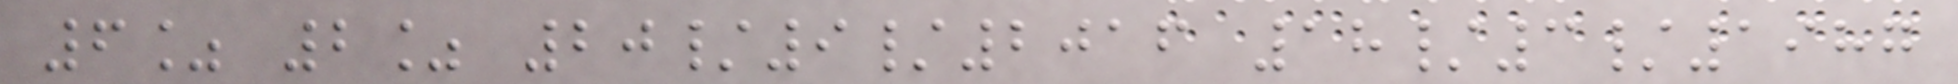6% 2% 20/9/2016 18/3/1987
